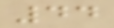44
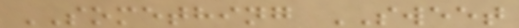SOMETHING SWEET
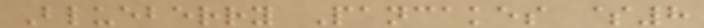Blueberry Pancakes $8
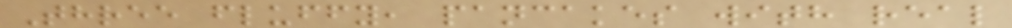Three fluffy, pancakes with real
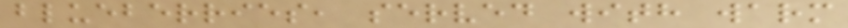blueberries, served with warm
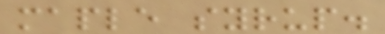maple syrup.
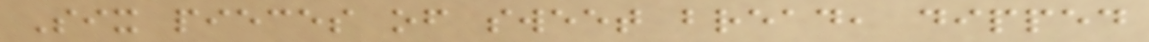Six pieces of sweet bread, dipped
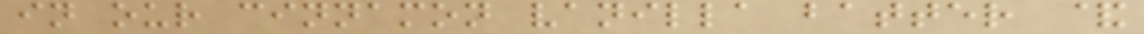in our cinnamon vanilla batter &
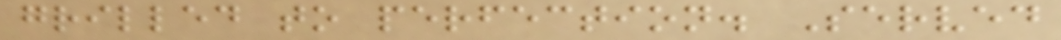grilled to perfection. Served
